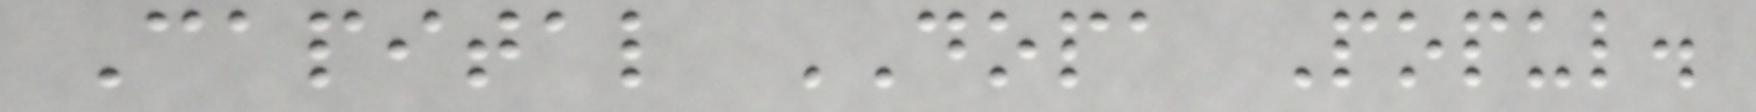Capital DOPA Popul.
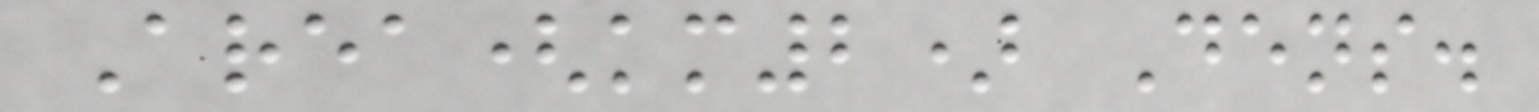Area(km2) Dens.
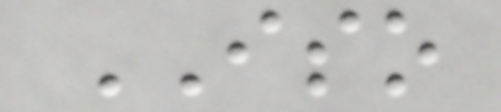ISO
